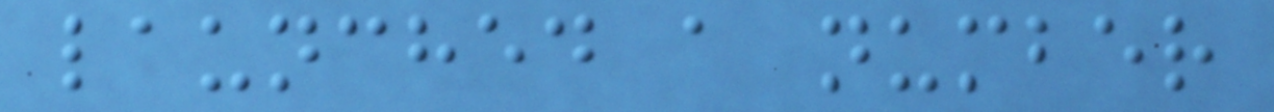launched a number
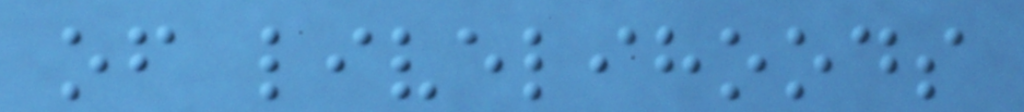of livelihoods
